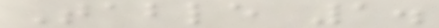Table 1.
